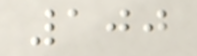100
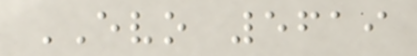EVO 5619
